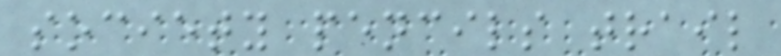society pencils trail
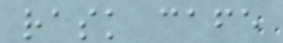rask cafe
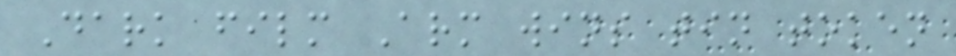Dark film Arm wins tin token
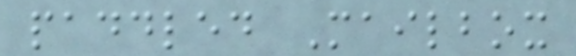paddled Mailbox
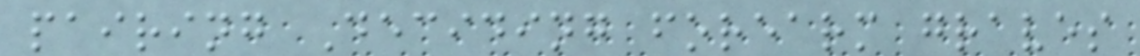pairing Deciding forearm graves
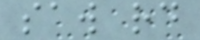saw rd
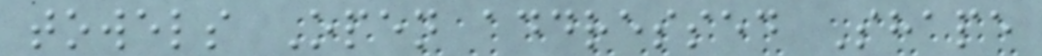towels Open addressed Shape
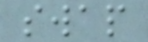swap
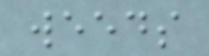weeds
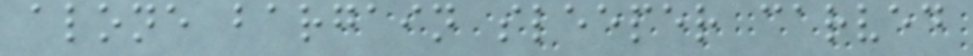alone bargain sleeper carved
